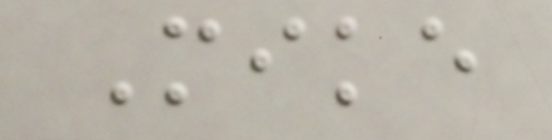Mike
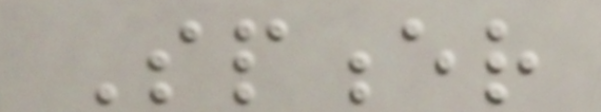Spencer
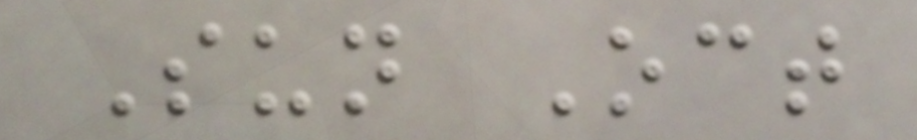Sun Oct
